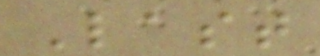Last
